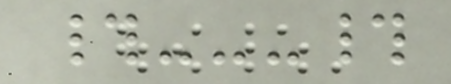#---#
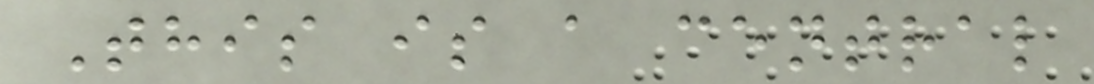This is a central
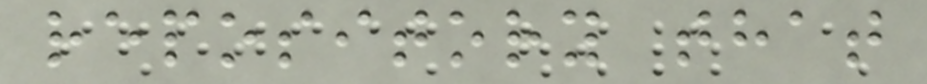repository that
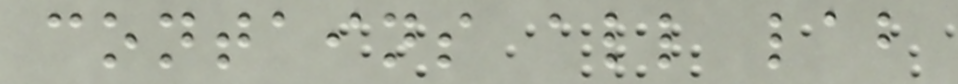contains all lab
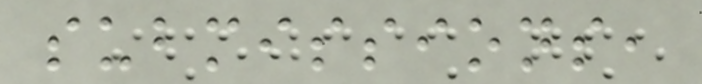submissions,
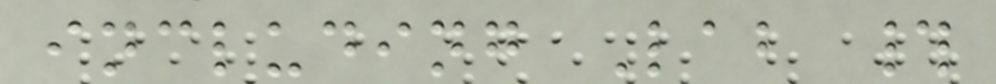including Lab #
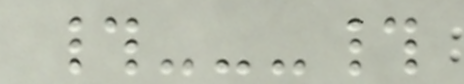#---#
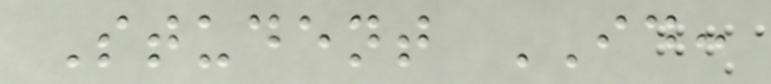Student ID:
